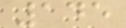145
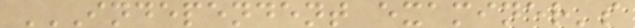INDEPENDENT EXAMINER'S
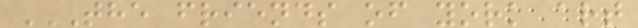THE FRIENDS OF YORK ART
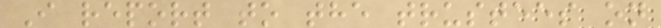I report to the trustees on
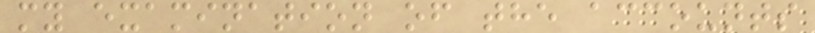my examination of the accounts
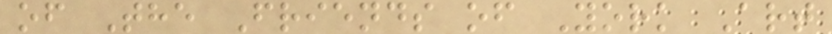of The Friends of York Art
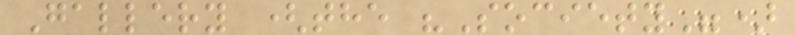Gallery (the "Society")
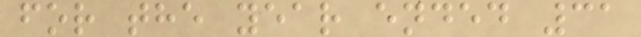for the year ended 31
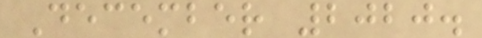December 2020.
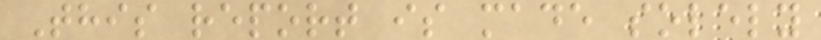This report is made solely
